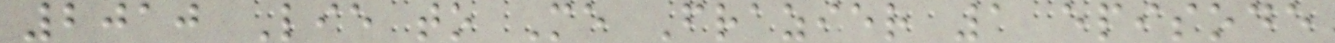2010 Lie to Me Frazier 1 episode
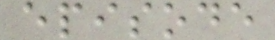episode
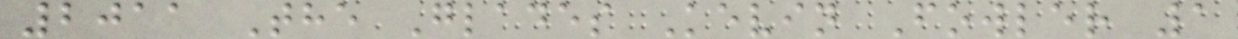2011 The Glades Kevin Fowler 1
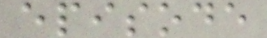episode
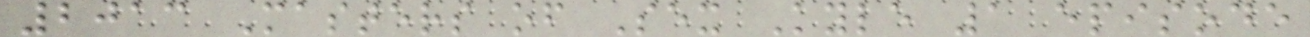2013 Masters of Sex Kyle 1 episode
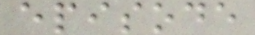episode
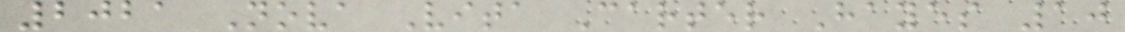2021 Nova Vita Carter Hayes 10
